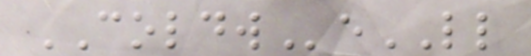COLDWeLL
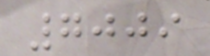7009
